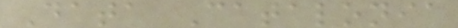Data Catalonia
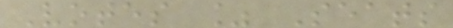Votes % Seats
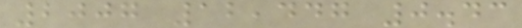2007 12,447 0.43
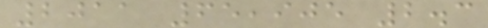2011 65,905 2.3
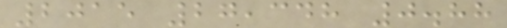2015 27,348 0.88
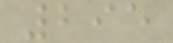295
